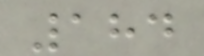184
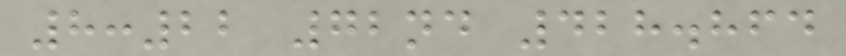8:22 72nd 428.864
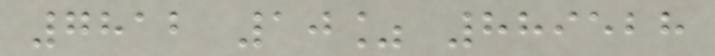7812 10% 889528
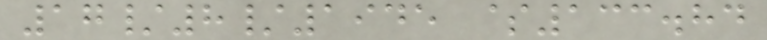17/8/1945 $133.84
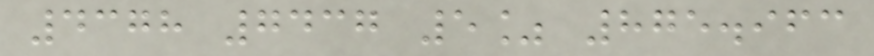4378 7437 5% 875.963
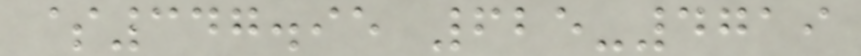$347.95 625-4719
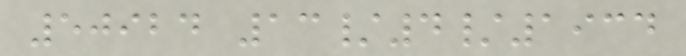50924 13/4/1934
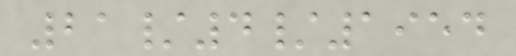21/4/1954
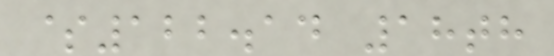$122.14 18th
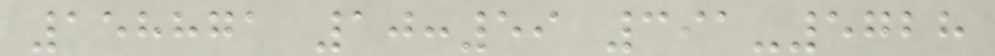158871 10:59 391-5728
